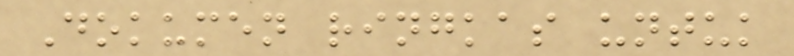Dokumen ringkas untuk
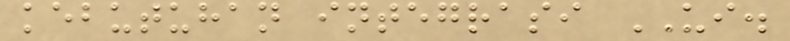kebutuhan integrasi UI.
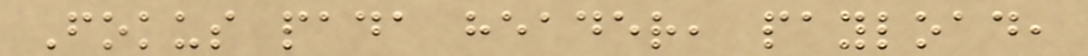Fokus pada header, payload,
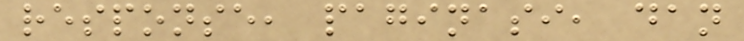response, paginasi, dan
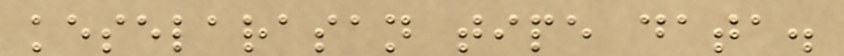keselarasan tipe data.
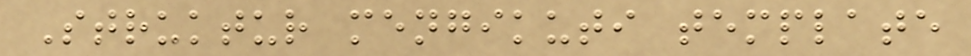Struktur mengikuti template
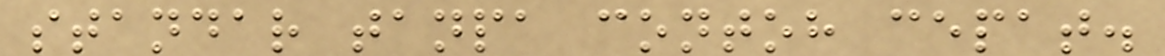standar tanpa contoh cepat.
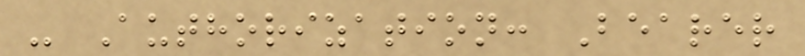- Authorization: Bearer
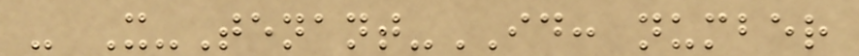- X-Tenant-ID: number
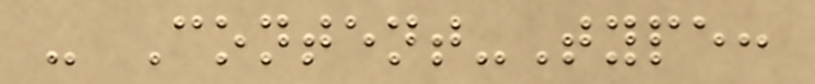- Content-Type:
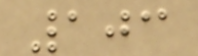103
